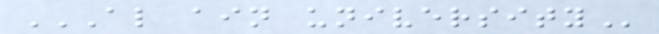AL AIN UNIVERSITY
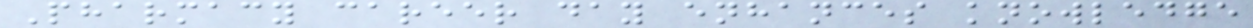Pharmacy career day enhances knowledge
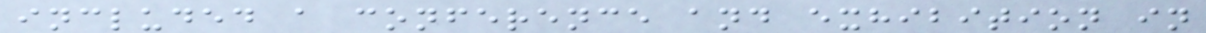included a conference and exhibition in
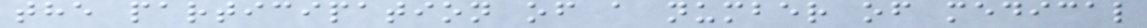the participation of a number of medical
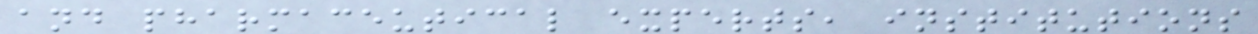and pharmaceutical experts, institutions
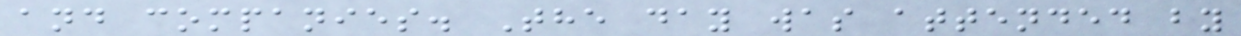and companies. The day was attended by
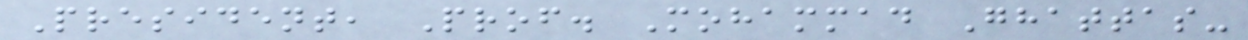President, Prof. Mohammad Ghattas-
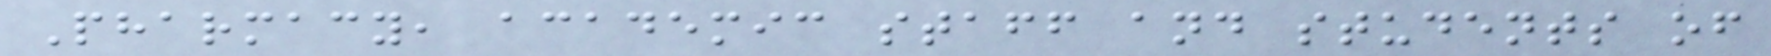Pharmacy, academic staff and students of
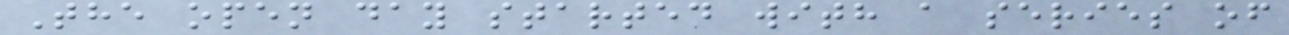The open day started with a series of
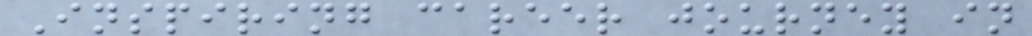Inspiring career journey in
